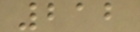212
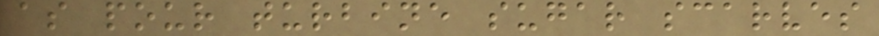as pour turbine sugar scarves
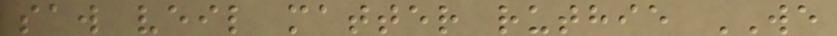saw veil matter ruthie WE
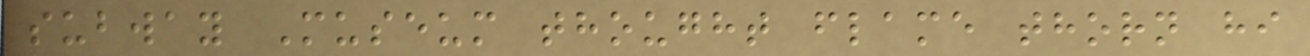subway Museum thought flame thorn hi
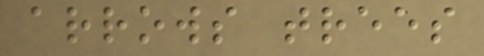arrows trees
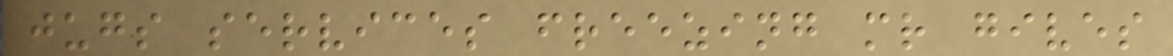jugs services freezing mr gives
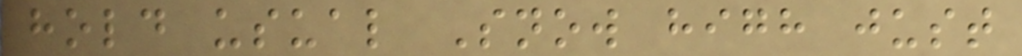hold usual Snow high just
